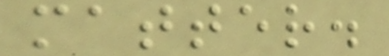matter.
